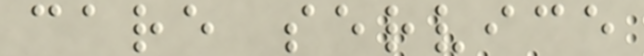care service
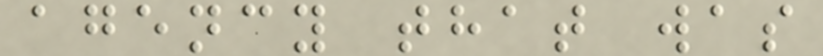agency that was
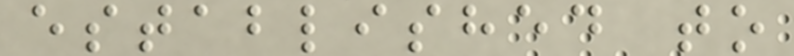established to
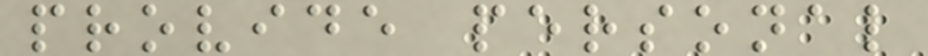provide personal
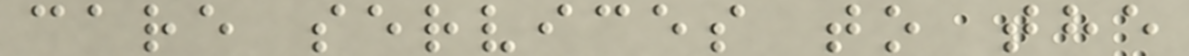care services to the
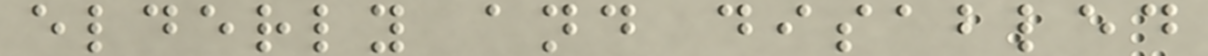elderly and disabled
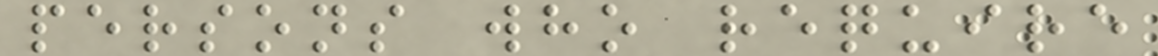persons who require
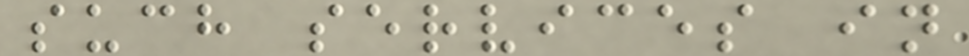such services in
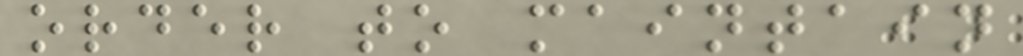order to maintain
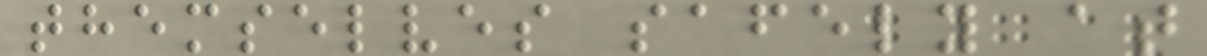themselves safely at
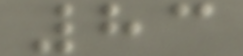83
